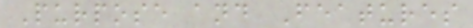Purpose and Features
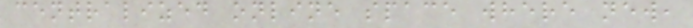centralized online space where new,
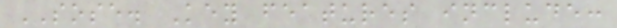SOSE. Key features include:
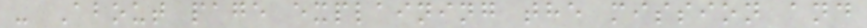- About page explaining the mission and
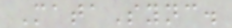MataSync.
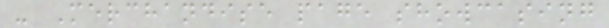- Merchandise page showcasing
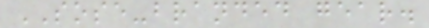SOSE-branded gear.
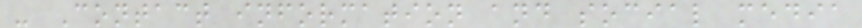- Contact information and social media
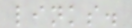links.
